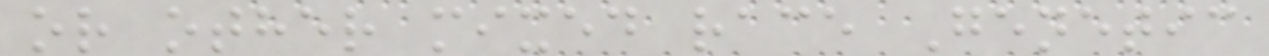or other mixed race Genetic
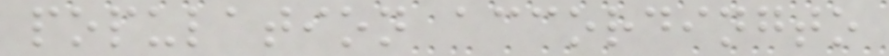population accordingto
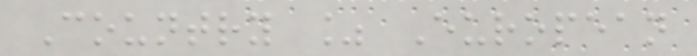Country % European
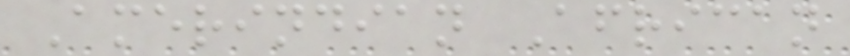Amerindian African
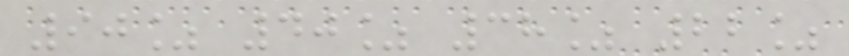90% 40% 38% 22%
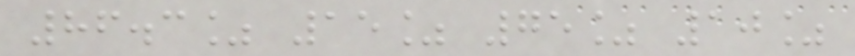86.3% 15% 75% 10%
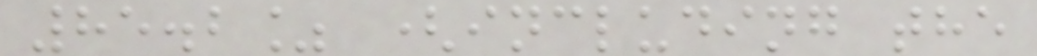85.2% (including the
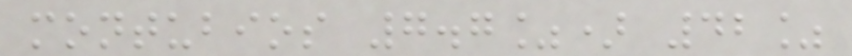montubios 7.7%) 42%
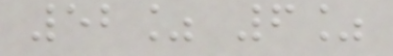52% 6%
